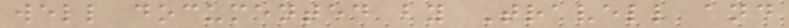well documented by Travell and
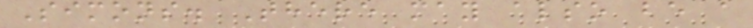Simons. There may also be a
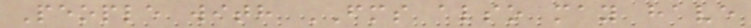People with FMS also may have
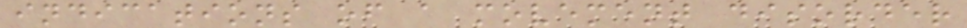indications of a movement disorder
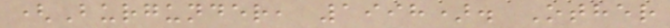(Burgunder, 1998). Other
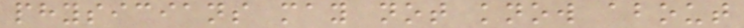physicians may not know about
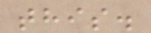this.
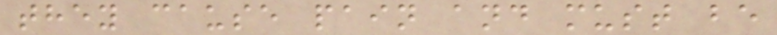they cause pain and must be
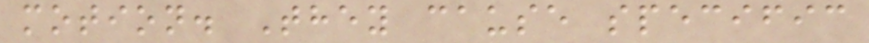motion. They cause specific
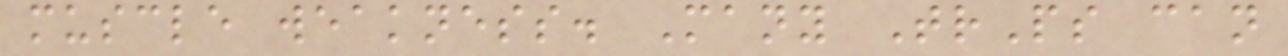muscle weakness. Many TrPs can
